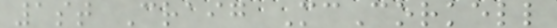1st Craig McCorkell
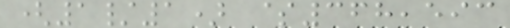(1/1) $368,593
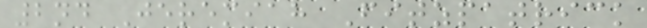2nd Jeremiah Fitzpatrick
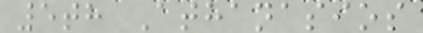5th Athanasios
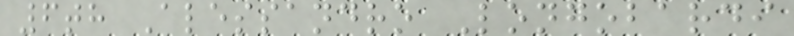6th Alessandro Longobardi
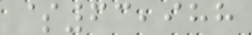$63,988
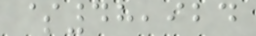$48,924
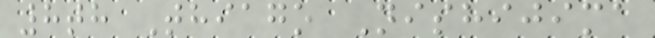8th Thiago Nishijima
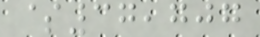$37,707
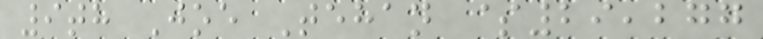9th Joe Tehan $29,277
